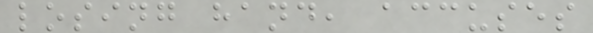losing hand, accuses
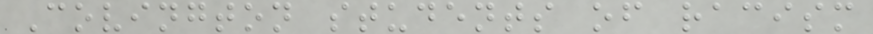Covington students of racism
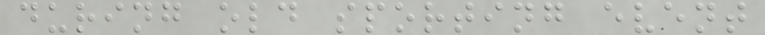during old sporting event
